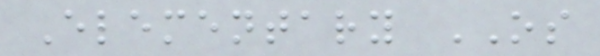Elementary OS
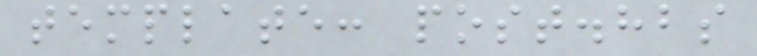template: post.hbs
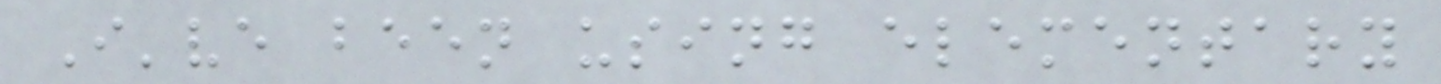I've been using elementary
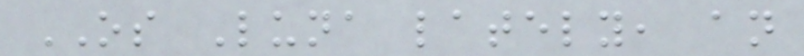OS Luna lately, an
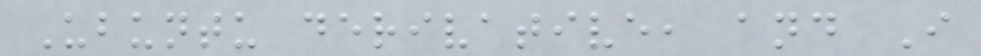Ubuntu derivative, and I
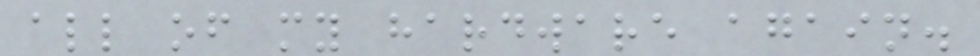all of my hardware again.
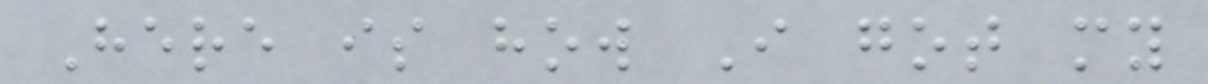Here is how I got my
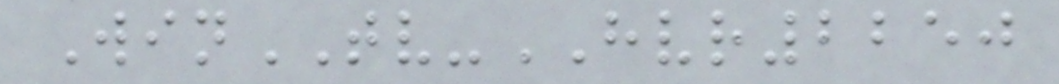WinTV-HVR2250
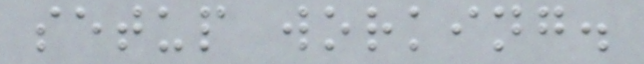setup working.
